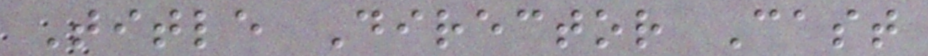Title Director Cast
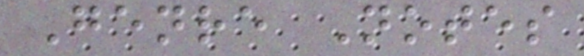Genre Notes
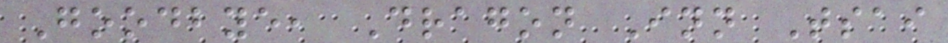Goodbye, Dragon Inn Tsai
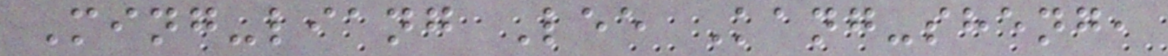Ming-liang Lee Kang-sheng,
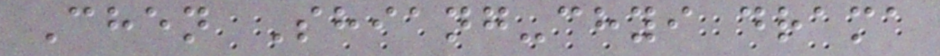Chen Shiang-chyi drama
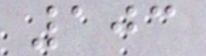103
